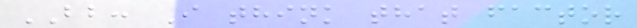BB: I think that factor
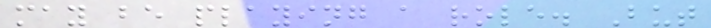may be playing a role. But
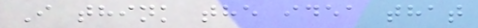I think the idea that
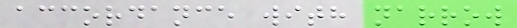accordance with narrow
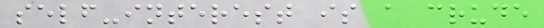self-interest is a crude
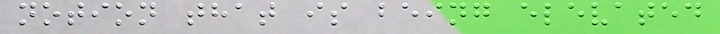notion that is being elevated
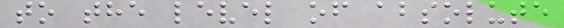to the level of absolute
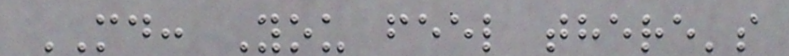MD: You feel there's
